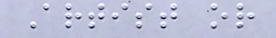Artist or
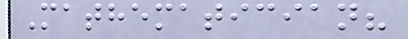Mathematician?
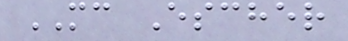MC Escher
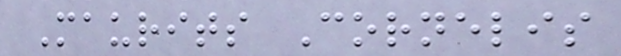Maurits Cornelis
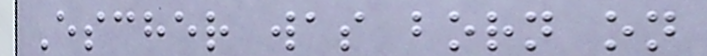Escher was born on
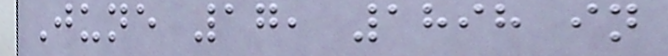June 17, 1898 in
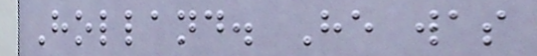Holland. He was
